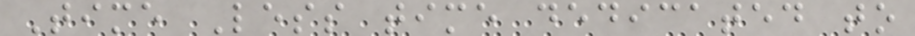Time Less time dedicated to
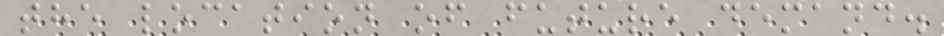the location of future demand.
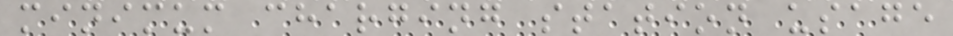minimum charging station usage
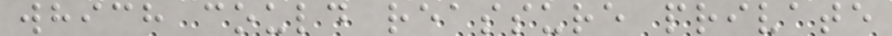which could reassure private
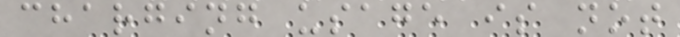charging usage is not
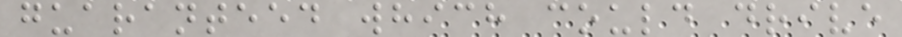guaranteed which could drive
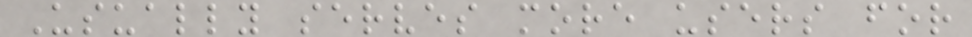Usually serves more users for
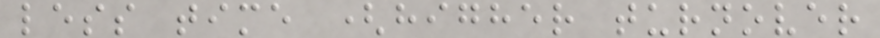less time (higher turnover
